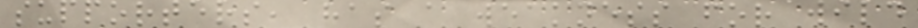supporters, has a weakness for wild
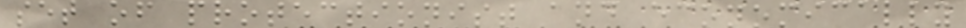set of protectionist and economically
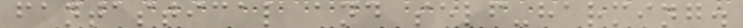fantastical and self-harming.
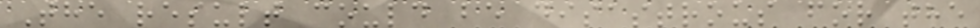The result could be disastrous for the
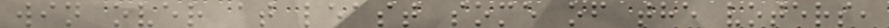win over at least some of the voters,
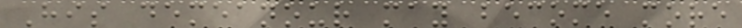His demeanour may become more
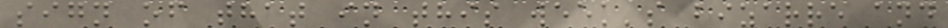sign of that in this week's bizarre and
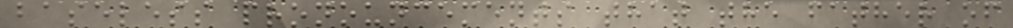baseless pronouncements that the father of
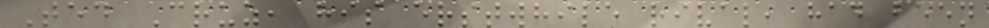Ted Cruz, his erstwhile rival, had been
